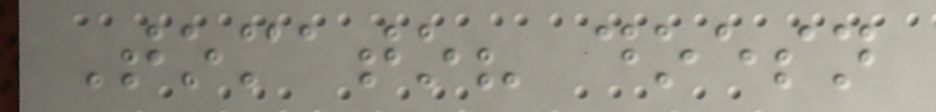Tomato? doesn
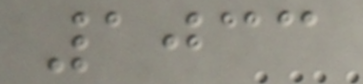1033
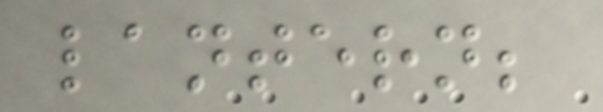lantern;
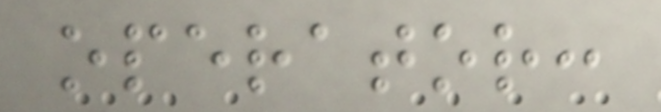operator:
